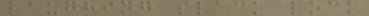laughing slack lock
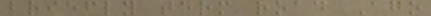briefly term road Ago
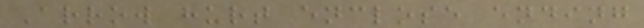Arrow hurt enclose ending
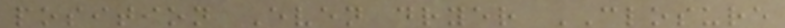position Even dryer CLOSURE
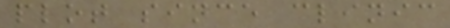plot since clinic
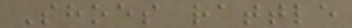Shoes rattle
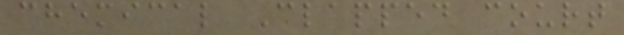chemical Clapped court
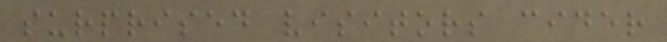surprised visitors cider
